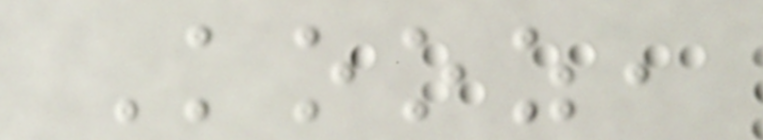Kooz,
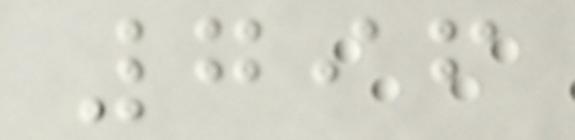796
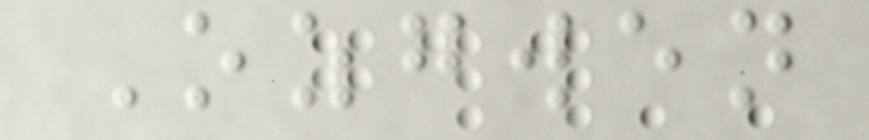Ozgwen
